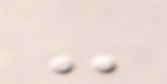-
